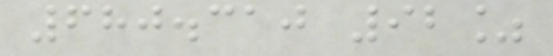680.310 92%
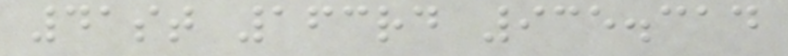41st 163rd 935.314
